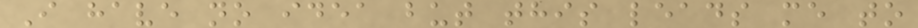I have no idea but this leads me to
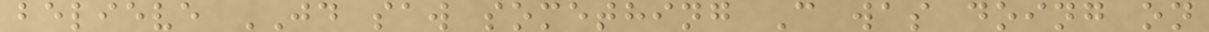believe JD saw something C was doing on
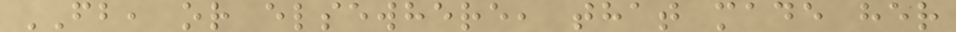FB, or elsewhere, that made her
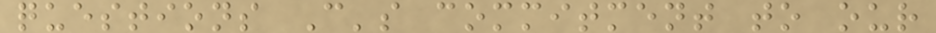questions C's commitment to our
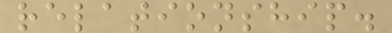relationship.
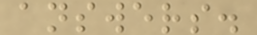answers.
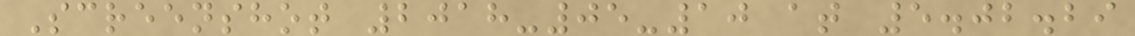Screenshot 2018-05-10 at 5.02.29
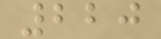220
